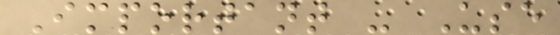Important - Use
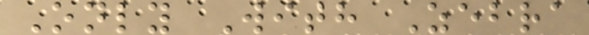Only With Zebra
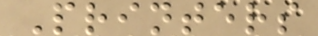Printers
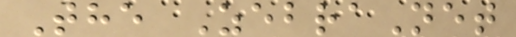The ZebraNet
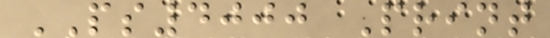PS4000 Print
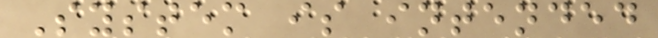System is intended
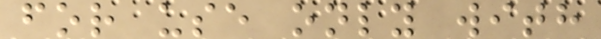for use only with
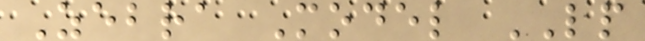Zebra Model LP
